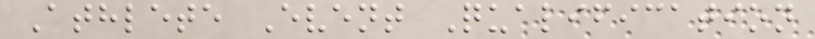Athlete Event Qualification
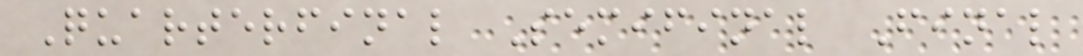Quarterfinal Semifinal Final
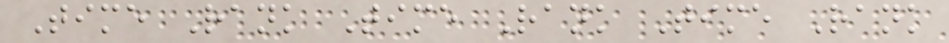Time Rank Time Rank Time Rank
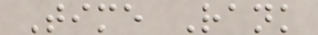Time Rank
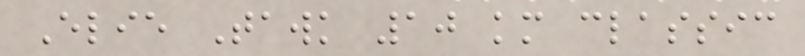Elie Tawk 10 km classic
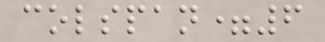colspan=6
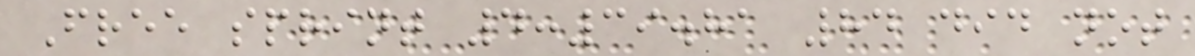Free sprint 4:39.81 84 did not
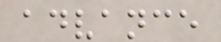advance
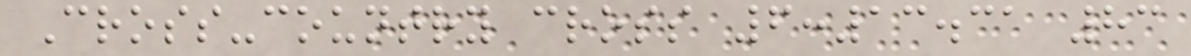Cross-country cross 6:13.31 83
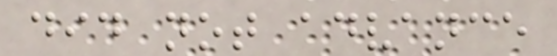did not advance
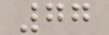77
